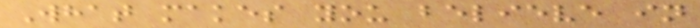What makes you believe in
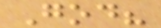God?
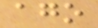ago
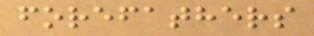forefathers
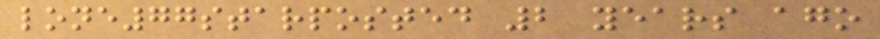lone77starposted 2 years ago
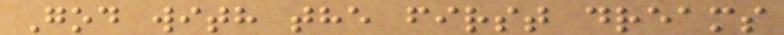God with the first dreams
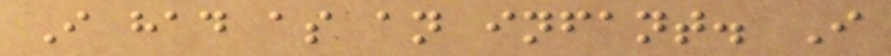I had as an infant. I
